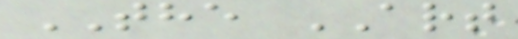THE ART
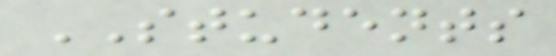STUDENTS
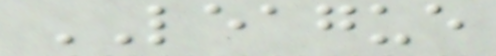LEAGUE
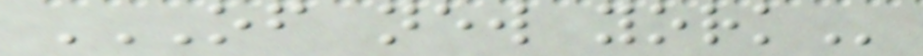OF NEW YORK
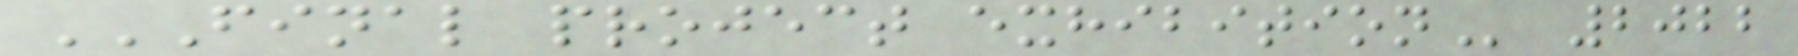FINAL PROJECT EXHIBITION 2022
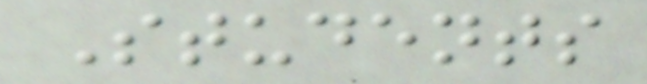Students
